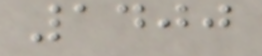1400
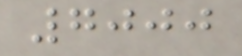7000
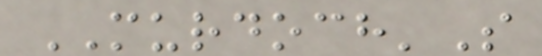MURDOCH'S
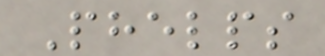Phelps
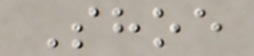Shoe
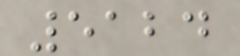5124
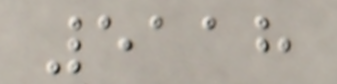5118
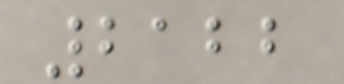2122
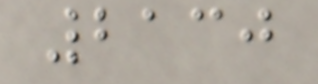2130
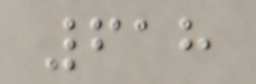618
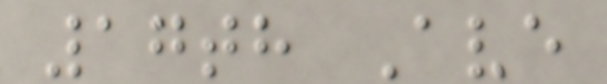17th Ave
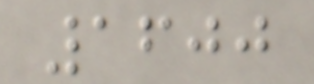1600
